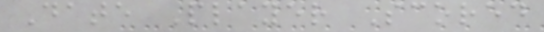Date Player Scored
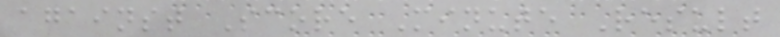against Score Minute Result
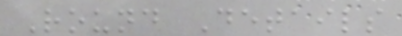Round Details
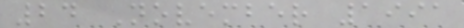24 November 1991
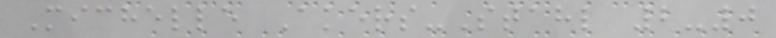Michelle Akers-Stahl 2-0
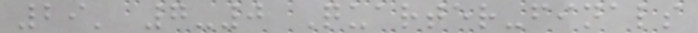29' 7-0 Quarter-finals
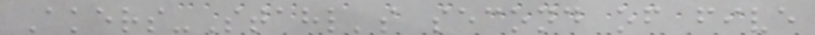Akers-Stahl's second of five
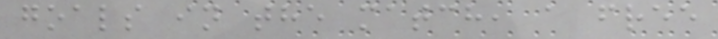goals in the match, a free
